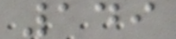149
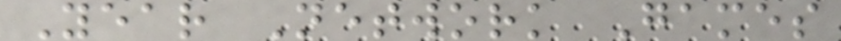Year Network Games
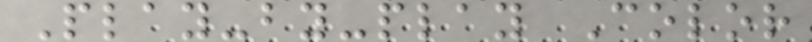Play-by-play Color
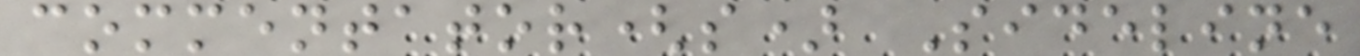commentator(s) Sideline
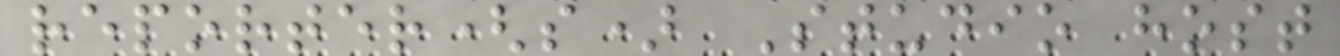reporter(s) Studio host
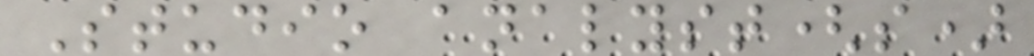Studio analyst(s)
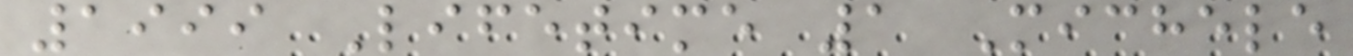1999 Lifetime 1 Michele
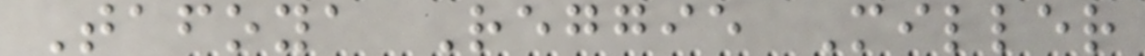Tafoya Reggie Miller
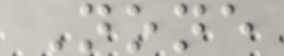None
